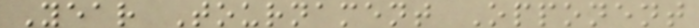Year Tournament Opponent
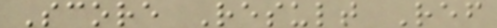Score Result Ref
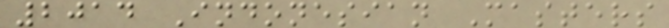2014 Indonesian Masters
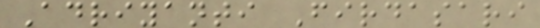Adriyanti Firdasari
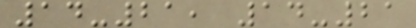14-21, 14-21
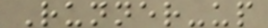Runner-up
